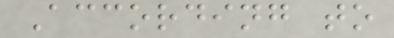According to
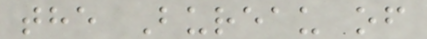the Bureau of
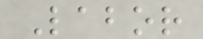Labor
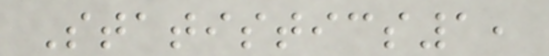Statistics1,
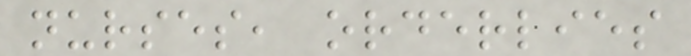nurses, orderlies
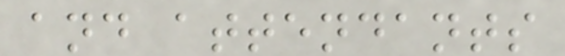and attendants
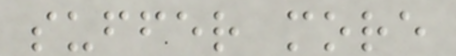suffer more
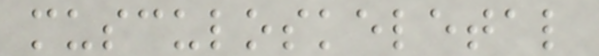musculoskeletal
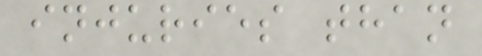injuries than
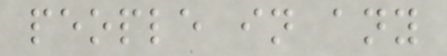people in any
